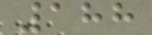188
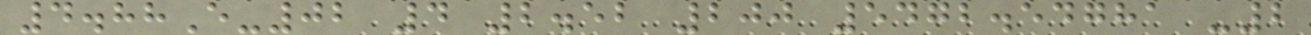4.88E-02 4 2.52 200 5472.54781 -2
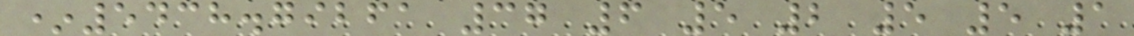*5438.79261 37 6 5 2 5 5 1
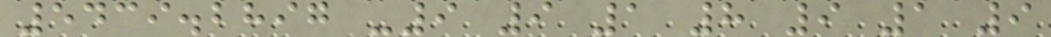5439.2897 -9 9 1 8 9 1 9
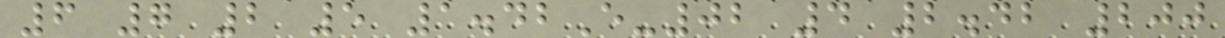6 7 2 5 1.42E-02 4 2.42 200
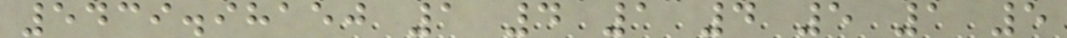5439.98150 1 4 1 4 5 1 5
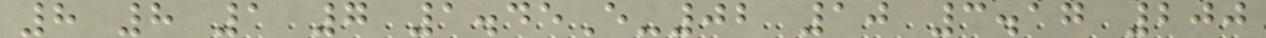8 8 1 7 1.45E-02 10 3.17 200
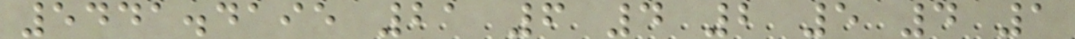5441.4195 21 6 4 2 5 4 1
